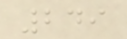249
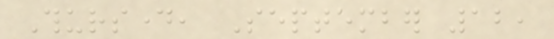Thursday, September 12,
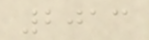2013
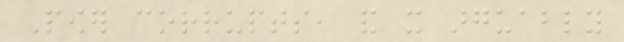Power corrupts, and it arguably
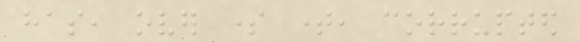has, over some time, corrupted
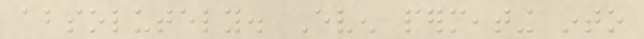absolutely. Even permeating into
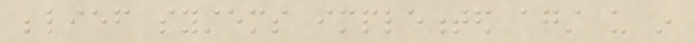belief systems implemented against us in
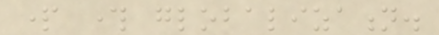part through globalization.
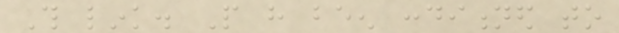This link. People have been conditioned to
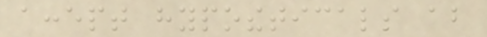accept hypotheticals about
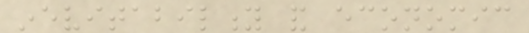inevitability and economic
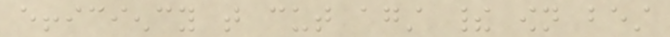efficiency that cut against their own best
